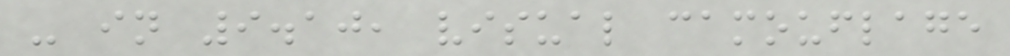- in 9.10, visual camouflage
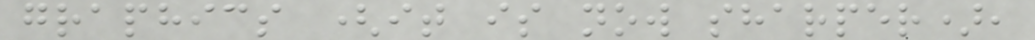graphics (it is now sharper),
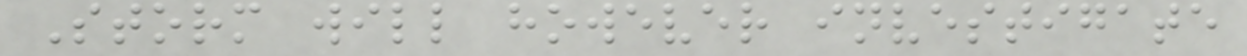Storm will however investigate
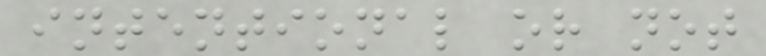intentional or not
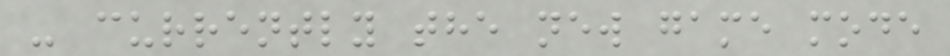- currently the new game mode
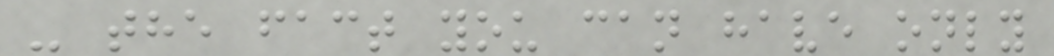- the fact you can have only
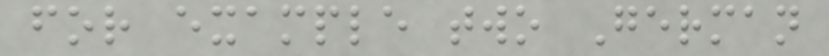for example two German
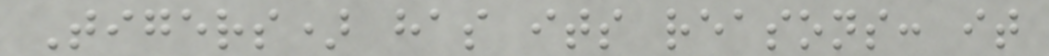Tigers) has its reasons: it
